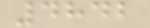4842
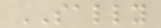SALLY
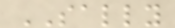SALLY
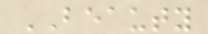BEAUTY
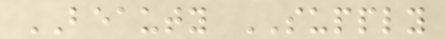BEAUTY SUPPLY
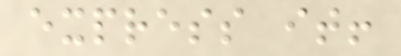express it!
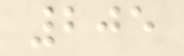205
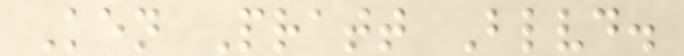Ken Pratt Blvd.
